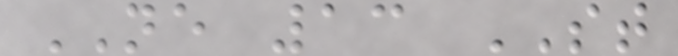NE 13 ST
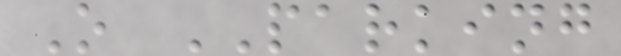O PARKING
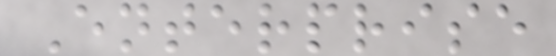Enterprise
